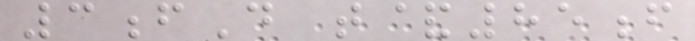3fD t&85f
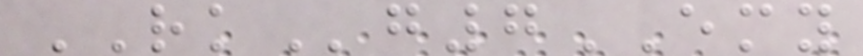RKg7EMY
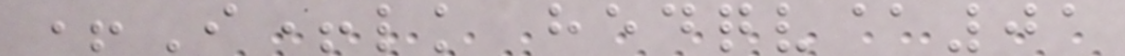+I+lk hedqv@01
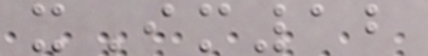xIm12
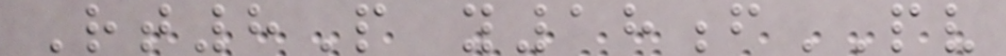Rt8P y18fPV
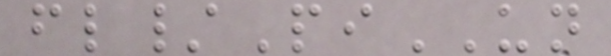fl/PiUN
